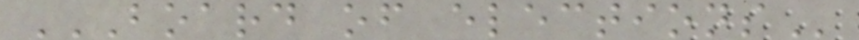BOARD OF ELECTIONS
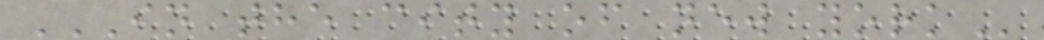IN THE CITY OF NEW YORK
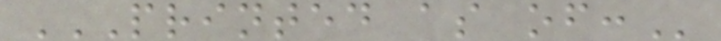PRINTED AS OF:
